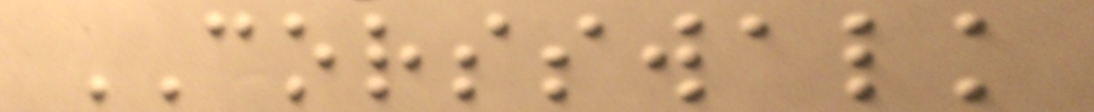CORSSWALK
